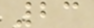23
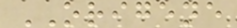ORIGENE
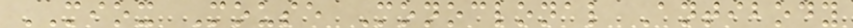MIOX Mouse Monoclonal Antibody
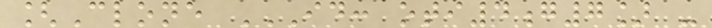[Clone ID: OTI4G7] -
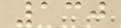130
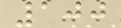100
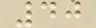40
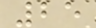25
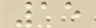15
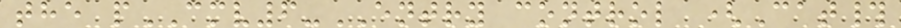the pCMV6-ENTRY control (Cat#
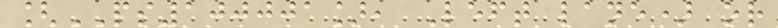[PS100001], Left lane) or
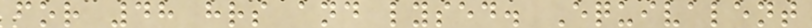for 48 hrs and lysed. Equivalent
